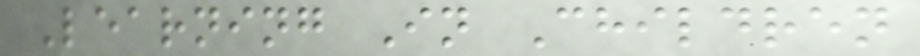Learning In Children
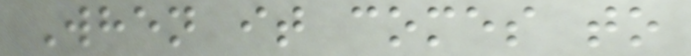When it comes to
